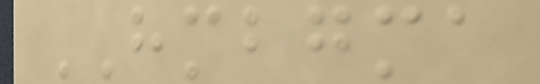HMBGMA
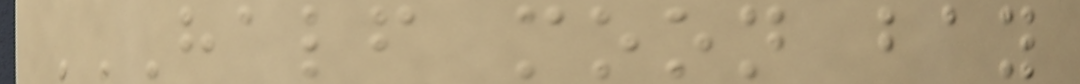HALF MOON BAY
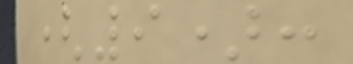(9):
